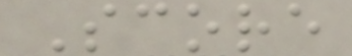Score
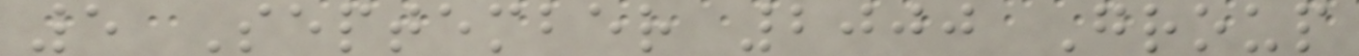5 September 2000 Group
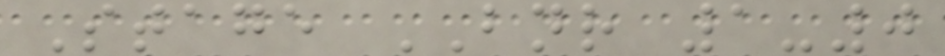Stage BNR 1-0
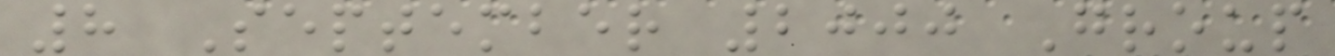8 September 2000 Group
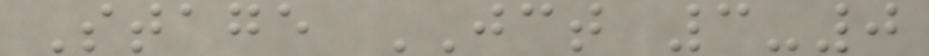Stage JCT 3-0
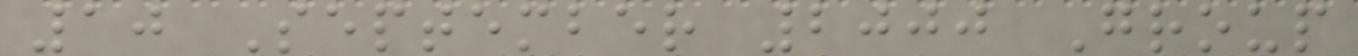10 September 2000 Group
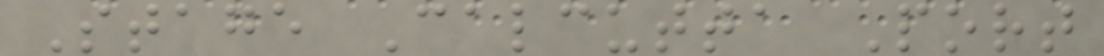Stage Calcutta Port
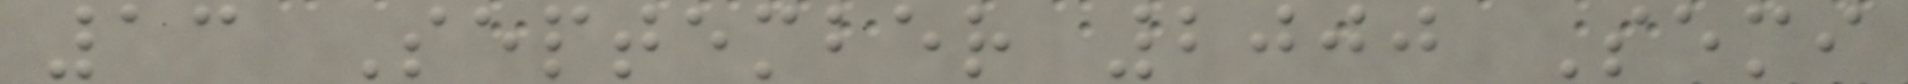13 September 2000 Semi
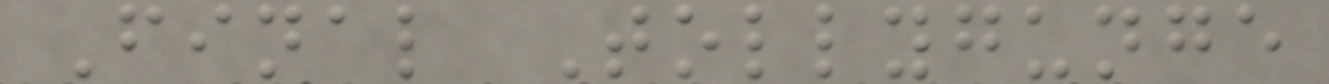Final Tollygunge
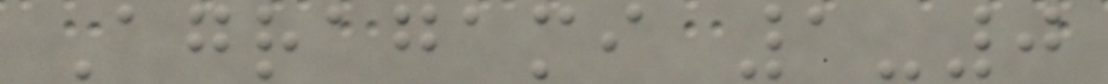Agragami 1-0
